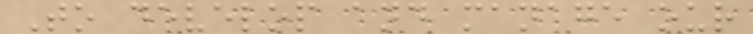To develop and manage our
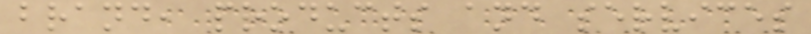brand, products and services
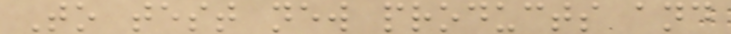To test new products and
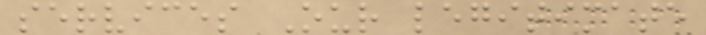services Our legitimate
